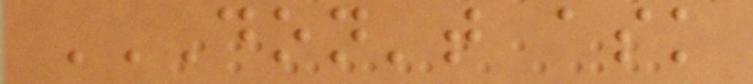DON'T ASK
